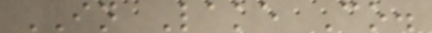IN Lake Co.
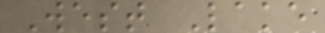West Lake
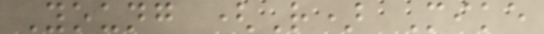Young (R) Mike
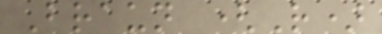Braun (R)
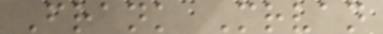Frank Mrvan
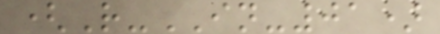(R-IN-01)
